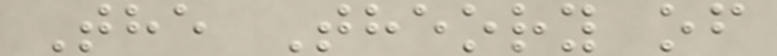The Theory of
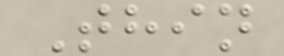Thin
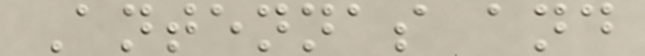Antennas and
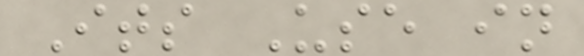Its Use in
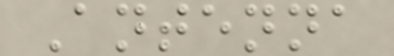Antenna
